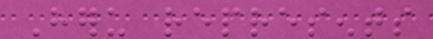Heru represents
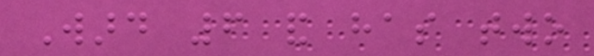Ward 6 and has two
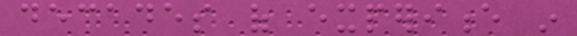decades of experience in
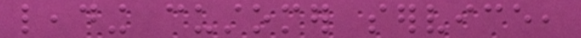leading customer service,
